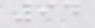94
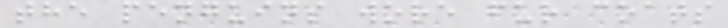the penguins wore fur coats
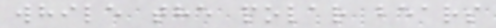while the polar bears
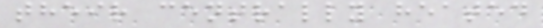their centrally heated
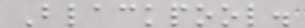Blackpool.
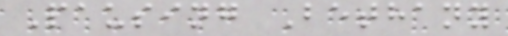Pausing Bethany
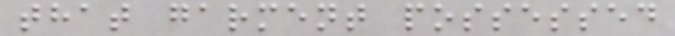that garment possessed
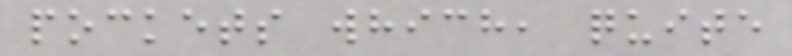pockets which, quite
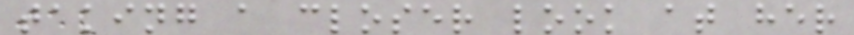taking a closer look at her
